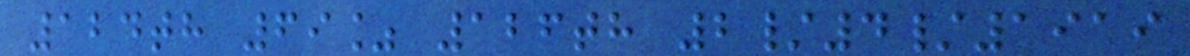124th 69% 126th 2/4/1919
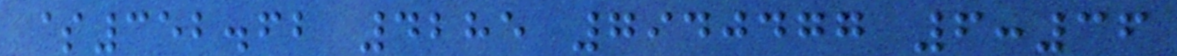$352.62 4285 7940477 6:36
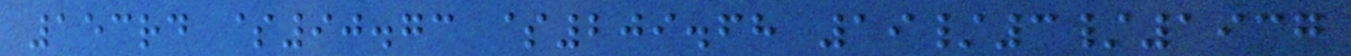153rd $90.73 $209.68 19/3/1937
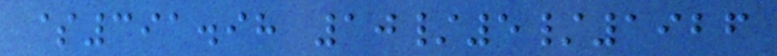$391.98 10/5/1926
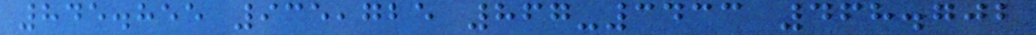845.855 935,725 867-3433 468.702
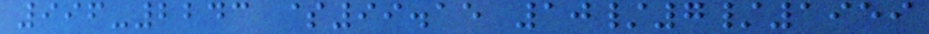996-2243 $99.15 10/7/1959
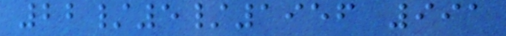22/5/1956 991
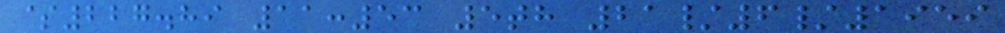$227.89 11:53 5th 21/6/1959
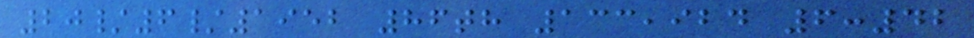20/6/1952 86th 133,924 6:42
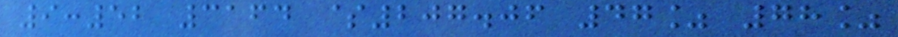9:52 3164 $207.06 47% 78%
